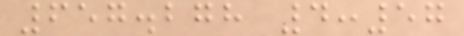657.278 4:57
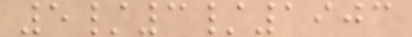5/3/1903
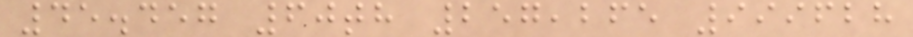45.457 60th 257,265 999628
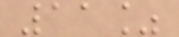11%
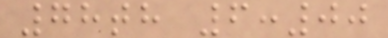78th 6:00
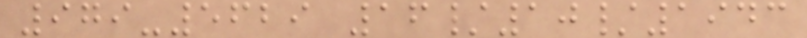979-5629 16/10/1943
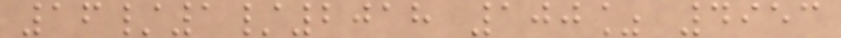16/1/2018 100% 4953
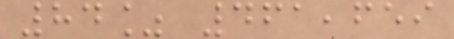84% 461,659
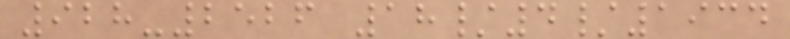928-2526 18/4/1934
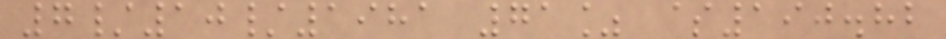7/10/1981 71% $190.82
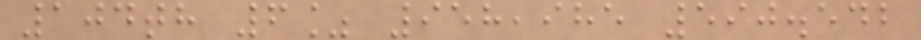104th 6% 958,985 590.542
